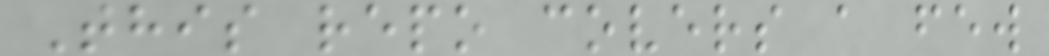This repo covers a few
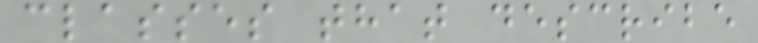classes that describe
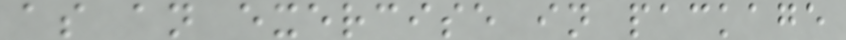as an exercise in package
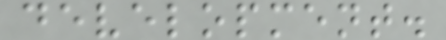development.
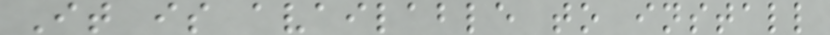It is available to install
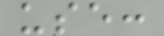use:
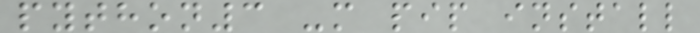python3 -m pip install
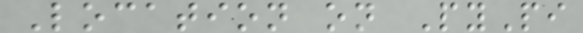Location on PyPi
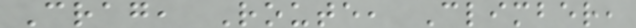Crag, Route, Climber,
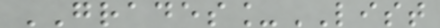GRADES_LIST
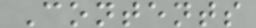Contents
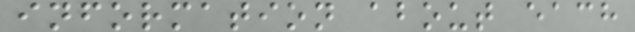information about each
